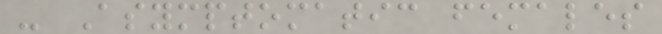- Asymptomatic females
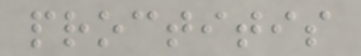proctitis
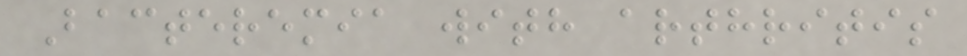Bacteremia with arthritis
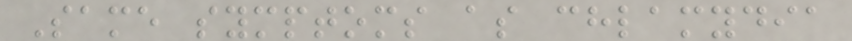Same symptoms as chlamydia
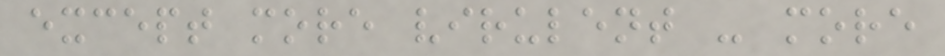except more virulent - more
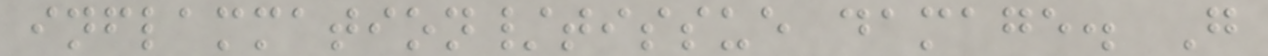inflammation/tissue damage. G
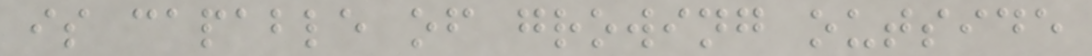is capable of growing outside
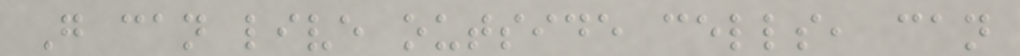G can live outside cells, can
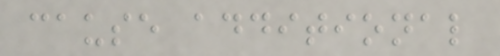cause additional
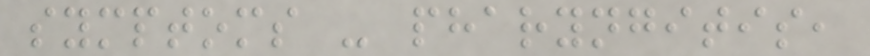symptoms - pharyngitis,
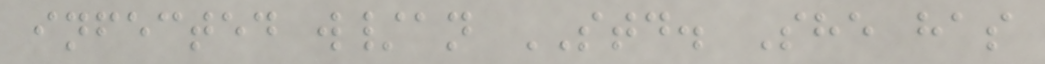infected w/an STD. She has
